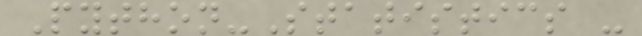Python-Statistics -
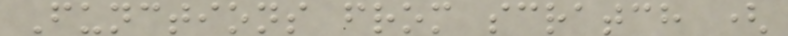Functions from scratch (
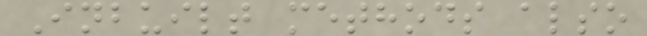Inbuilt methods also
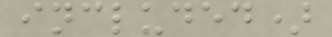included)
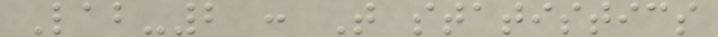Lab-2 : T statistics
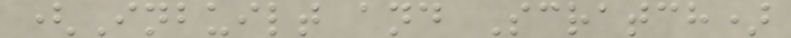(Inbuilt and Scratch)
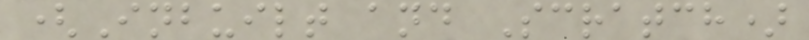(Inbuilt and Scratch)
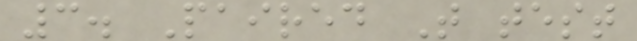3. Paired T test
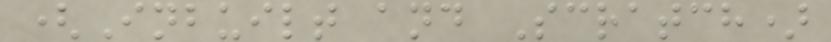(Inbuilt and Scratch)
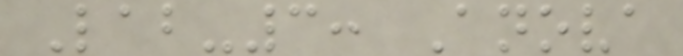Lab-3: Anova
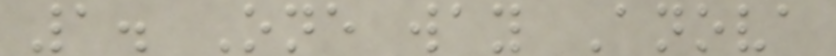1. One way Anova
